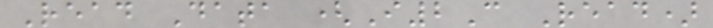Read Data (I2C Read)
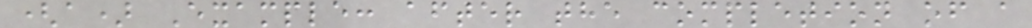(a) Example: after the completion of a
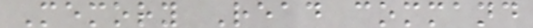Memory Read command
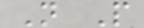N P
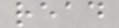read
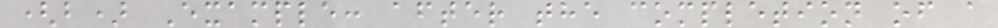(b) Example: after the completion of a
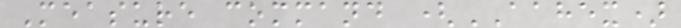Measure command (AAHEX)
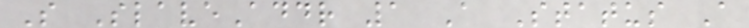S SlaveAddr 1 A Status A
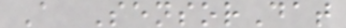A SensorDat
